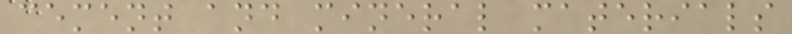cement and mineral materials
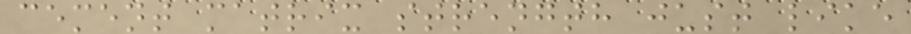cement matrix strength just like
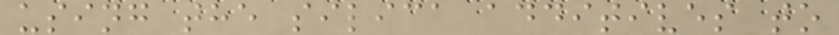using the silica additives to
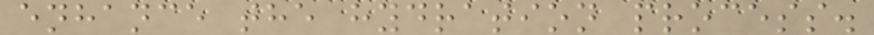enhance the hydration process.
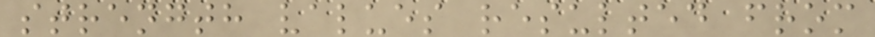strength values resulted from
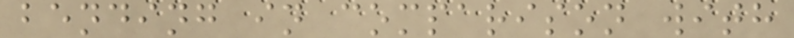bending in comparison with
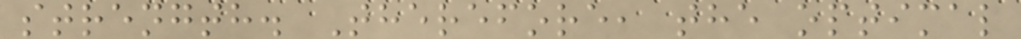strength. Therefore, the optimal
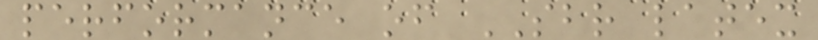performance of SBR latex
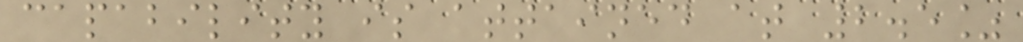capability is attained at 2.5%
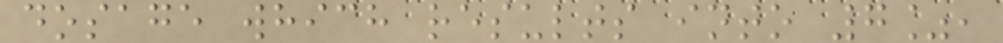dosage which results into 7%,
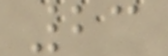23
